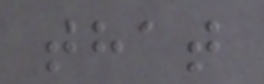that
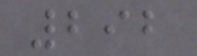292
